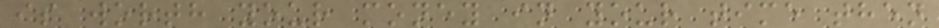is worth your money in your time then
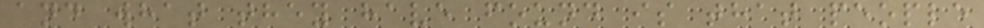and what they have found is that people
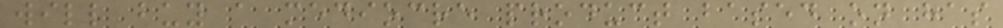will buy a mediocre product based on has
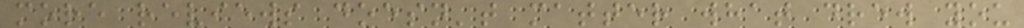more reviews doesn't matter what drew you
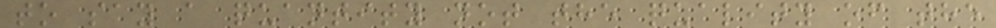to say a quantity not the quality of the
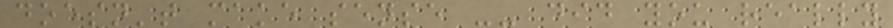doesn't make sense -- did you really
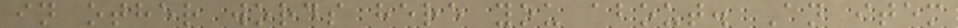in other words here you about. An item
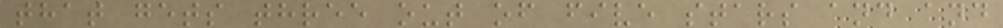that gets three out of five stars and and
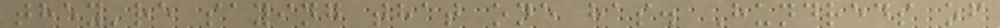they're saying that one has. Hundreds of
